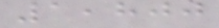1,800
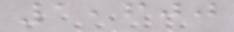1,600
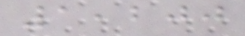1,200
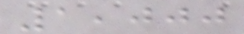1,000
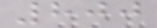800
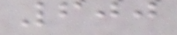600
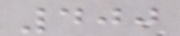400
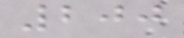200
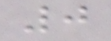0
